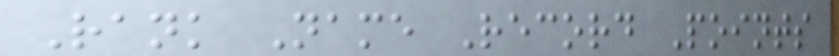Rank Name Record Points
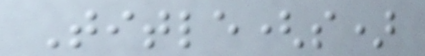Title(s)
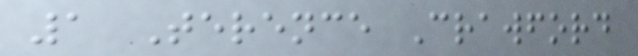1 Terence Crawford
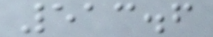513.6
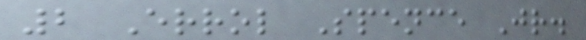2 Errol Spence Jr.
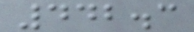442.3
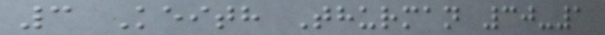3 Keith Thurman 30-1
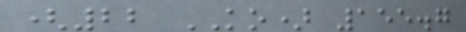(22 KO) 155.7
